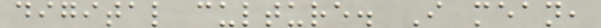digital culture. I mean,
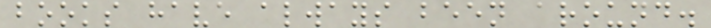books have always been around.
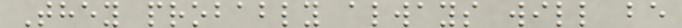They probably always will be
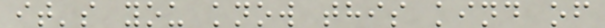it's you know this kind of
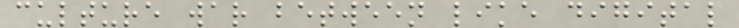culture war between like digital
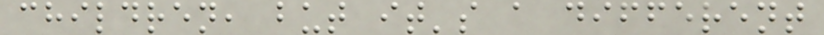children, but it's a different
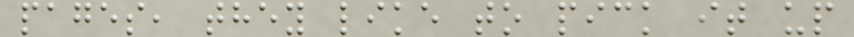pages, they like to pick it up
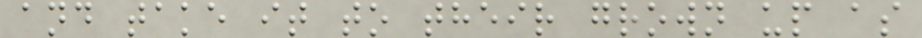and take it to their grown up as
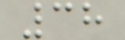38
